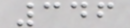346
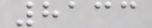8133
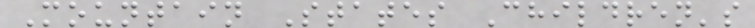Mountain States Children's
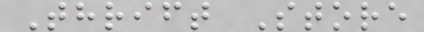Thrift Store
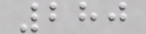280
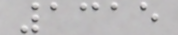1315
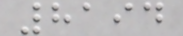8194
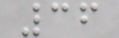36
